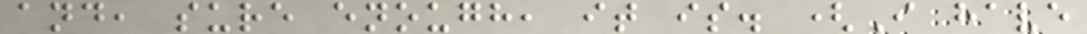and, sure enough, it is. (I have
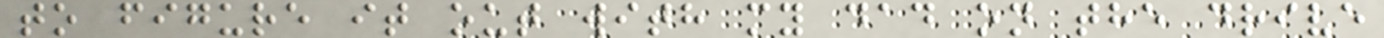to figure it out with my dad on the drive
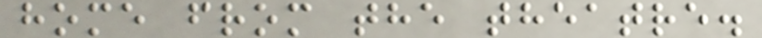home from the theatre.
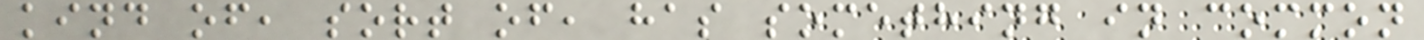kind of, sort of, has something in common
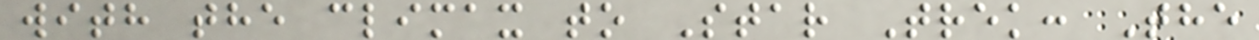with the climax to Star Trek: The
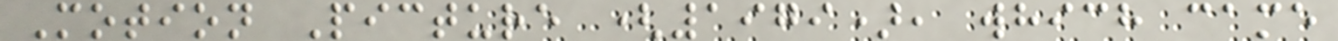Motion Picture (1979), which came
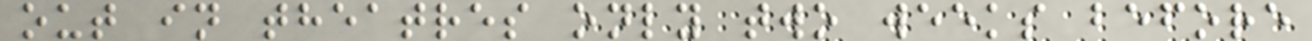out in theatres only two weeks before
